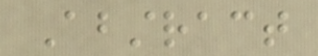Abstract
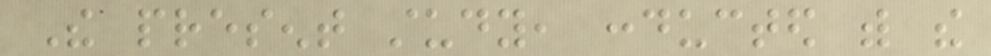The present study, conducted with the
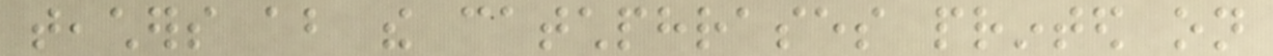teachers about the catchphrases printed on
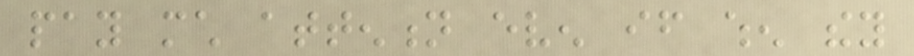pay much attention even if when they
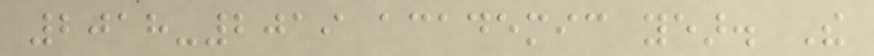2018-2019 academic year. The
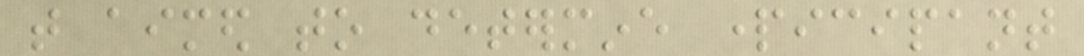that aimed to determine participant
